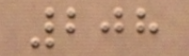208
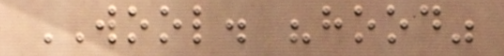WOOL. "hood"
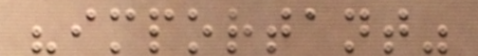"important"
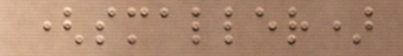(smaller)
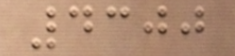4300
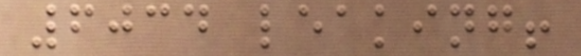6034 leaking!
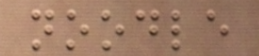noodle
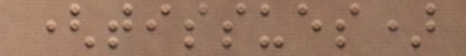(tissues)
